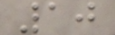10
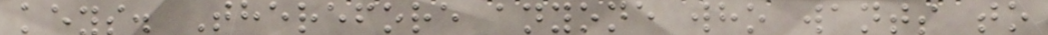keys. Therefore anyone who wants to
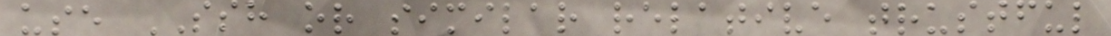use SSH or similar relative trustful
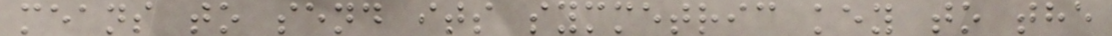means to send its symmetric key to the
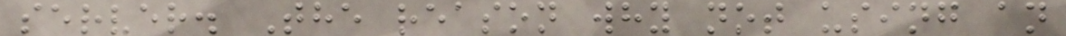server. The reason why not using an
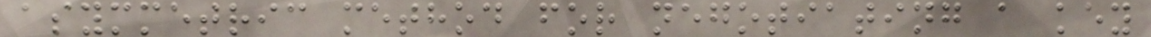asymmetric method for negotiating a key
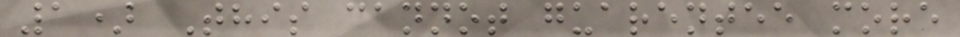1) This cannot guarentee more
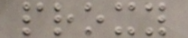proxy
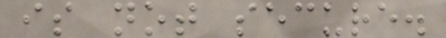is not secure.
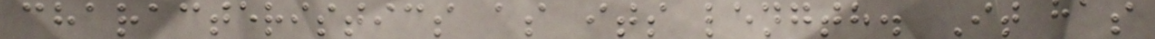characteristics as its length. It has
